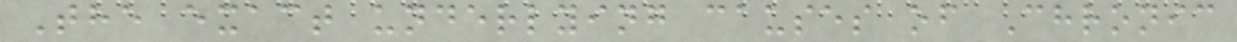The exact underlying causes of Chronic
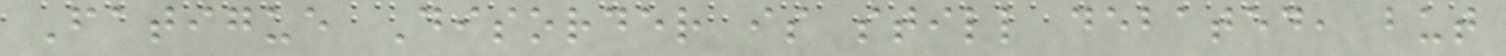Fatigue Disorder is still debated, but
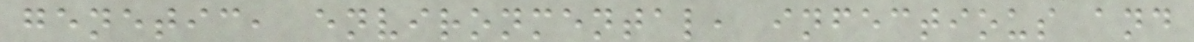genetic, environmental, infectious and
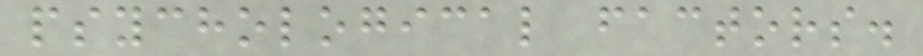psychological factors.
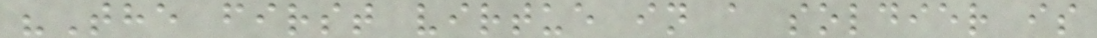"The first virtue in a soldier is
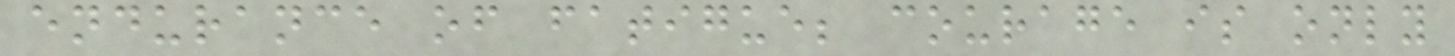endurance of fatigue; courage is only
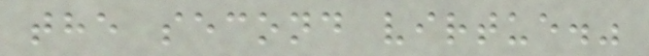the second virtue."
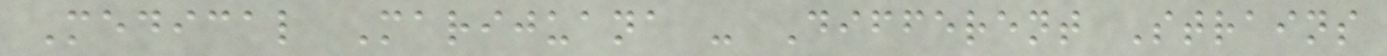Medical Marijuana - Different Strains
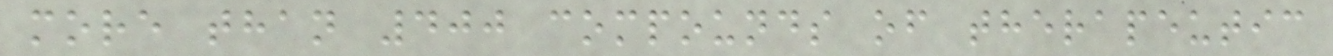more than 400 compounds of therapeutic
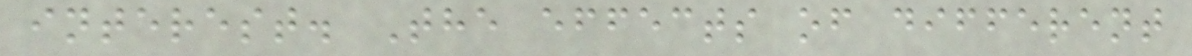interest. The effects of different
